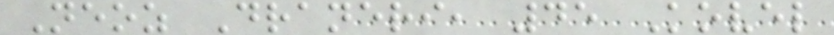Neoz Draneri, 45 Kovel
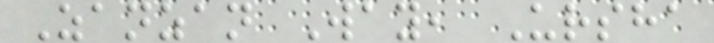Zanzan Way, Ursha
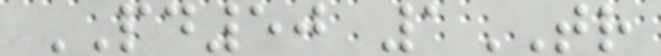PD50 1TR
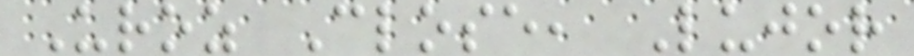Uroz Close, Lujor
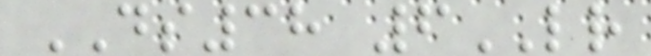DS38 6LR
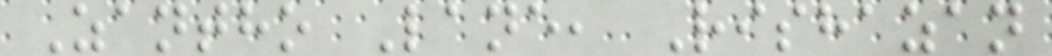Zantho Lane, Rishazan
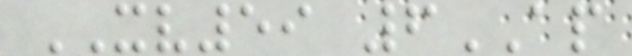XV59 6AP
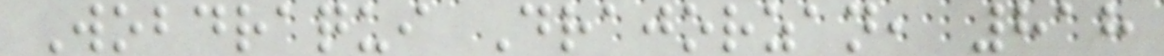Wobdraqui Drajorzan, 818
